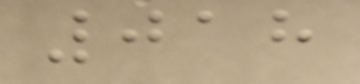018
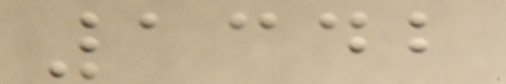1342
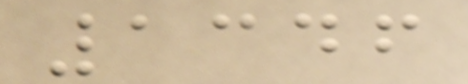1346
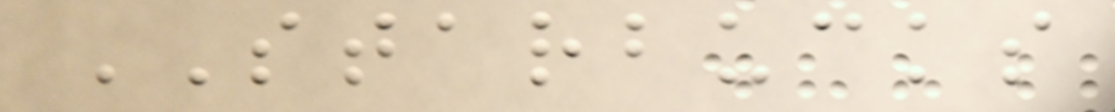STARBUCKS
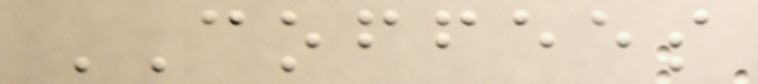COFFEES
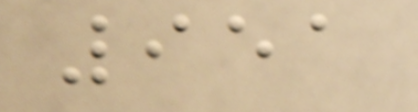951
